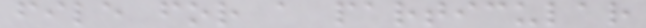file for a particular
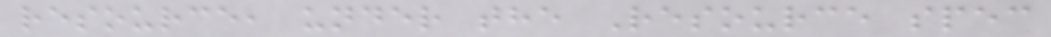resource, under the Resource spec
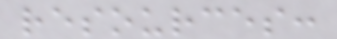resources:
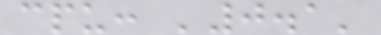cpu: '0.1'
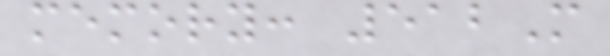memory: 512M
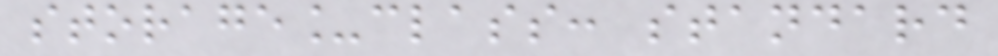storage_class: standard
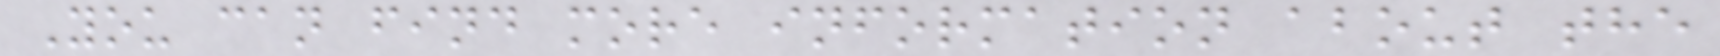You can find more information about the
